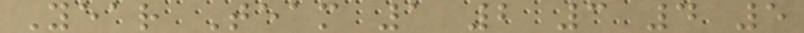Year Team 1 2 3 4 5
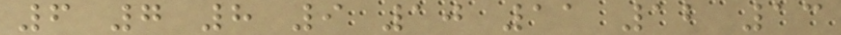6 7 8 9 10 11 12 13
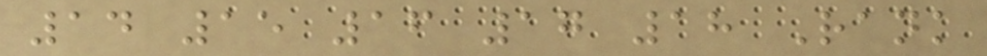14 15 16 17 18 Rank
